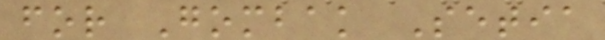for Gombak Setia
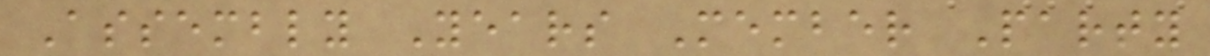Assembly Years Member Party
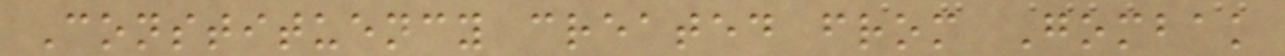Constituency created from Gombak
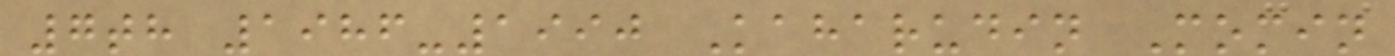7th 1986-1990 Kaharudin Momin
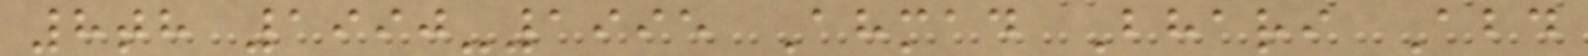8th 1990-1995 Ahmad Bhari Abd
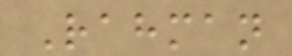Rahman
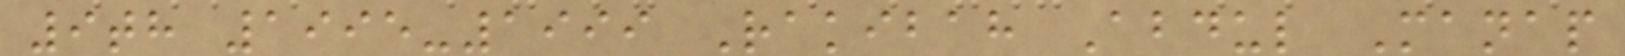9th 1995-1999 Rakibah Abdul Manap
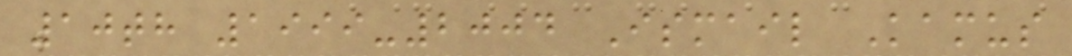10th 1999-2004 Ismail Kamus
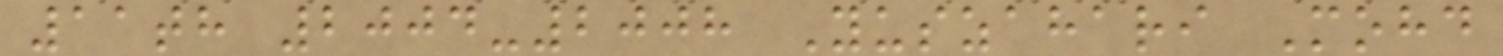11th 2004-2008 Yuszahari Mohd
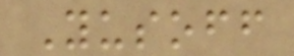Yusoff
